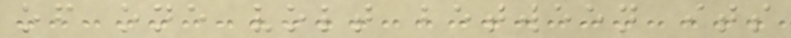of one volt between its
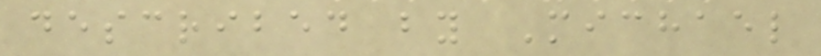described by Michael
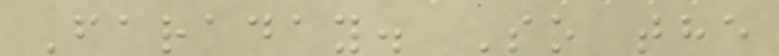Faraday. So the
